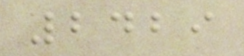2429
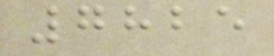7825
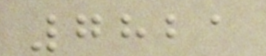7821
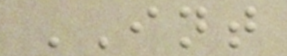INT
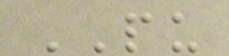PU
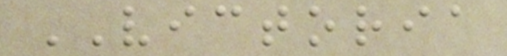VICTORIA
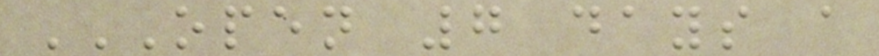OPEN 7 DAYS A
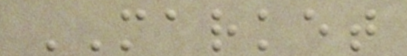MARKET
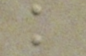k
